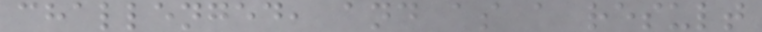challenged, and as a result
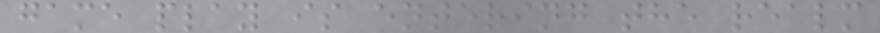game play is entering the realm
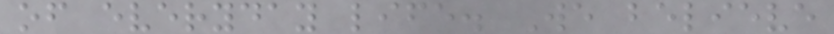of everyday life. We believe
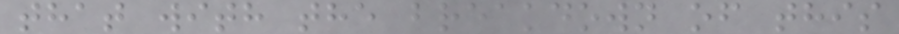that with the breakdown of this
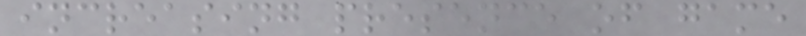increasing presence of game
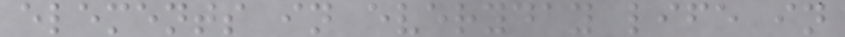elements in everyday life in
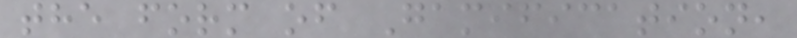the form of Gamification,
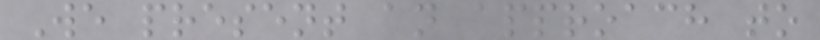We present an approach to
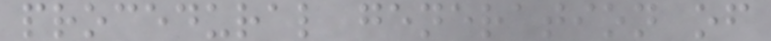procedural generation of
